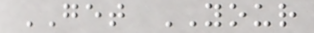GET YOUR
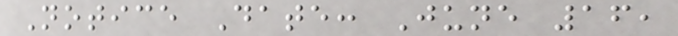Notice Date: June 16,
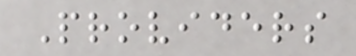Providers
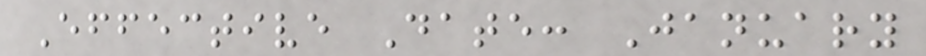Effective Date: January
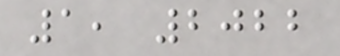1, 2022
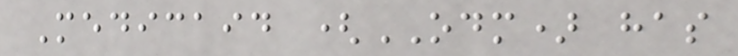Medicaid (ODM) has
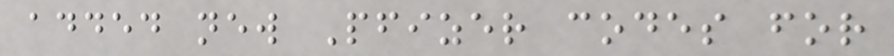added new Pfizer codes for
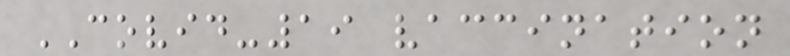COVID-19 vaccination
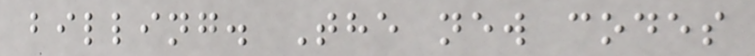billing. The new codes
